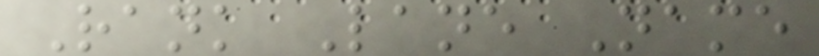Rank Lane Name
